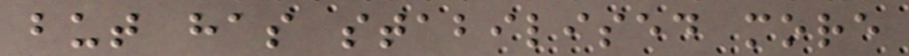but has stabilised more
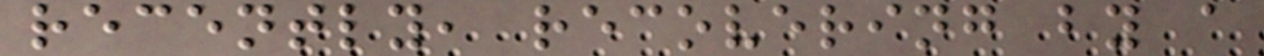recently, recovering by a
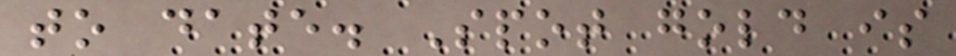to date. Spot gold is
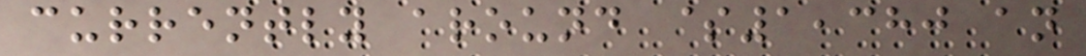currently around $1,380 an
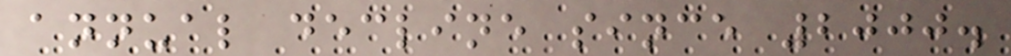annual decline since 2000.
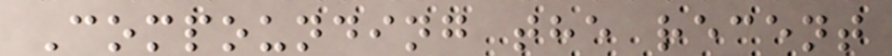Compounding the recent
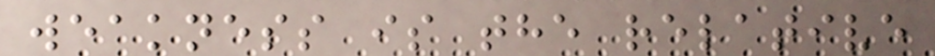weakness is the relative
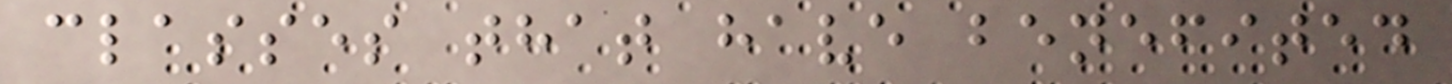classes that have benefited
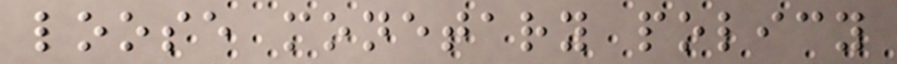loose monetary policy
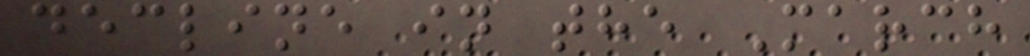decline in the March
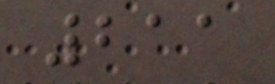211
